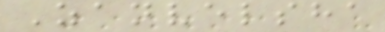Zanvelsha
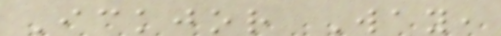Ickjor Way,
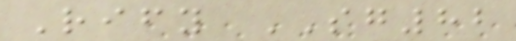Rify SG82
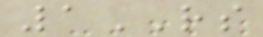1RS
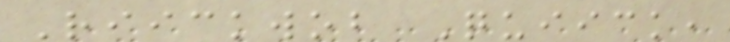Riickwob Quiick,
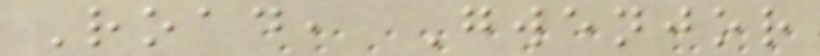Road, Gwenjor
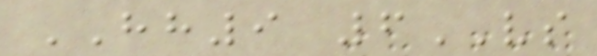HH9 6VS
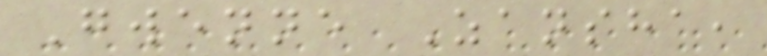Gwenne Zansha,
